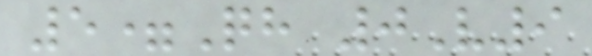5=Qh 0V9
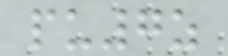pu7z
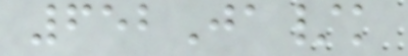652Ja/k
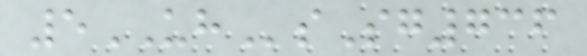5UHsSg736
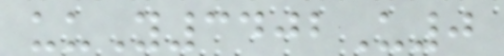uuY3402U0
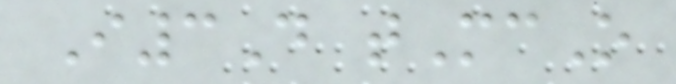I3D tMcO
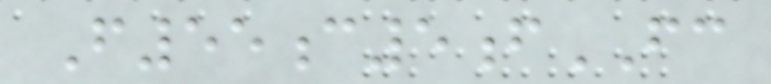F55c5fFC
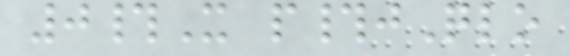0#X p#jQlo
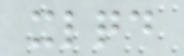xlqd
